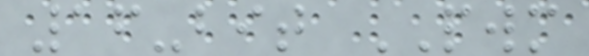16-bit PWM
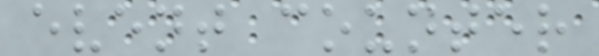event counter
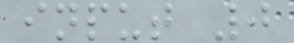input 0
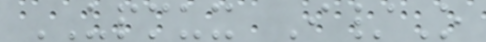UPMUX I/O
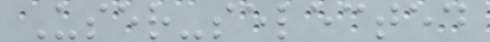User-selected
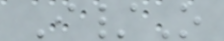I/O
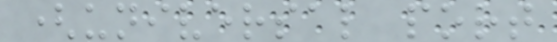(universal port
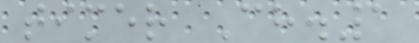timer Ch.1
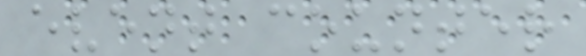event counter
